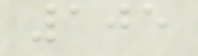105
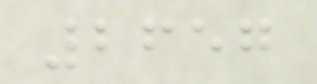2657
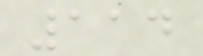114
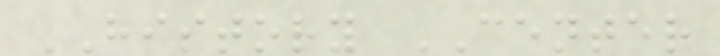HISTORY CENTER
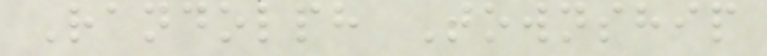Randolph Township
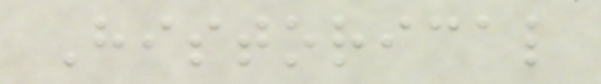Historical
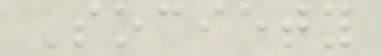Society
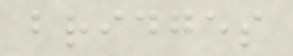bridges
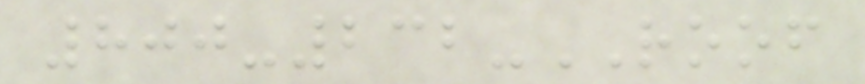800-232-ROOF
